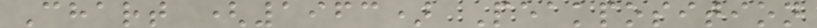Chart (1963) Peakposition
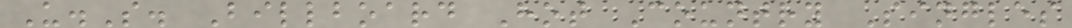U.S. Billboard Hot Country Singles
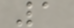1
